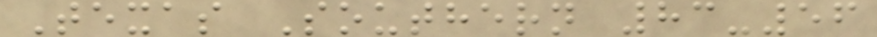Texas Southern 83-56
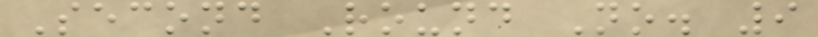Second Round No. 9
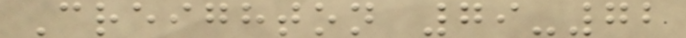Creighton 79-72
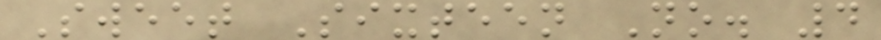Sweet Sixteen No. 4
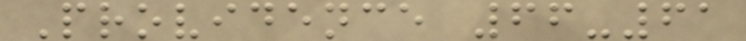Providence 66-61
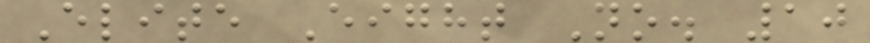Elite Eight No. 10
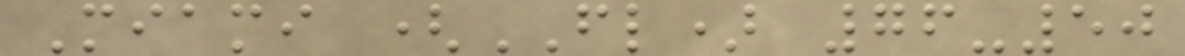Miami (FL) 76-50
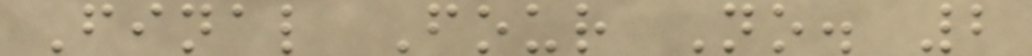Final Four No. 2
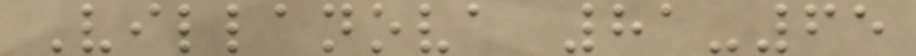Villanova 81-65
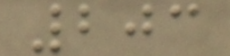203
